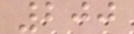200
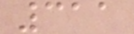311
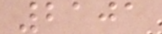2101
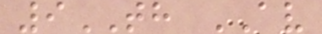9TH AV
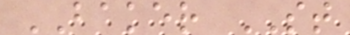BAKER ST
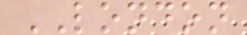LONDON
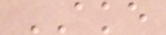AKE
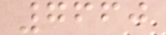7660
